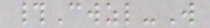#Cwzl-W
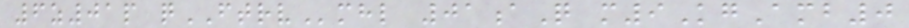6z01p qFTRVmhl 01aQ m9KgAmb0
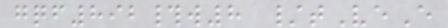gqf892#w8 /tVeE
